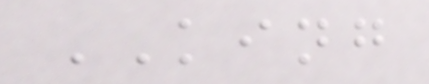KING
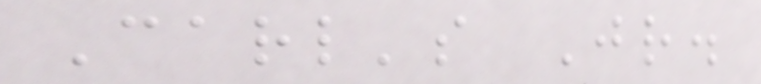Carl's Jr.
